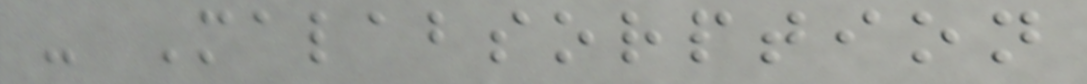- Malabsorption
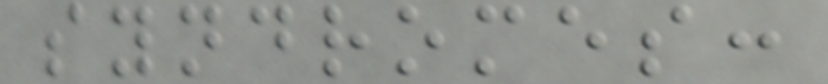syndromes:
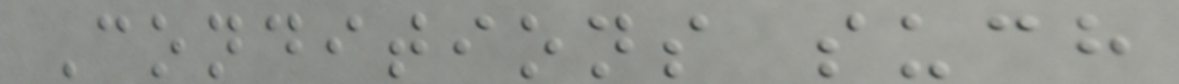Conditions such
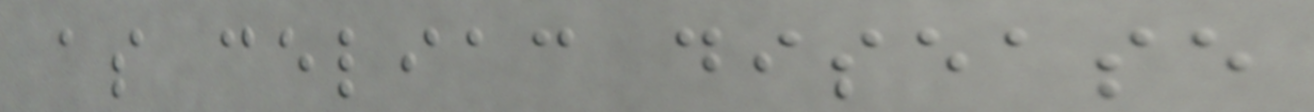as celiac disease
